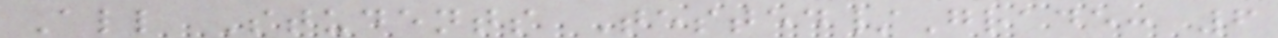All Students Tested/Grade: 6
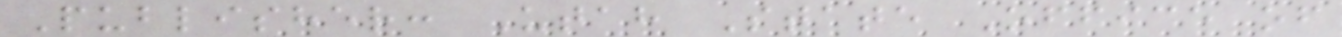Publisher: Utah State Office of
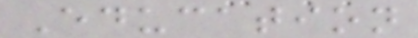Education
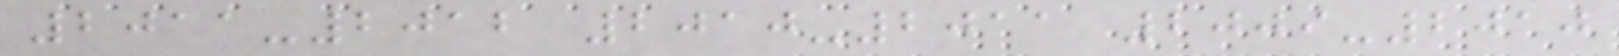2011-2012 2010-2011 2009-2010
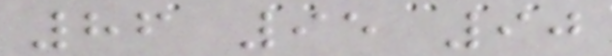86 95 90
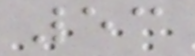53
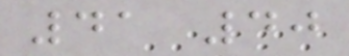41 40
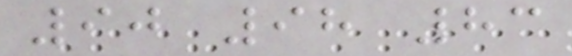90 98 83
